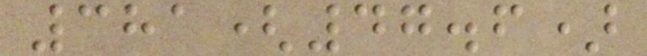381(47.6)
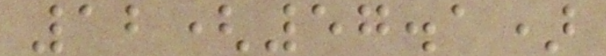12(57.1)
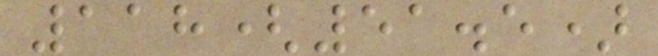118(51.5)
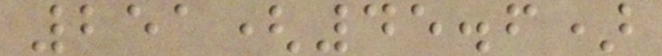251(45.6)
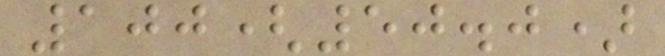100(50.0)
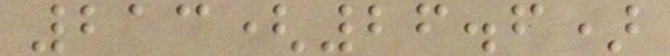213(26.6)
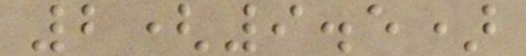2(9.5)
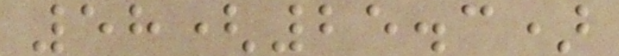58(25.3)
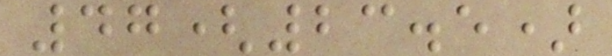47(23.5)
